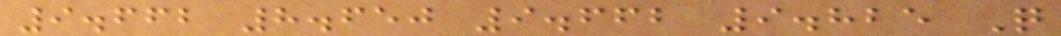9.662 8.650 9.662 9.825 Q
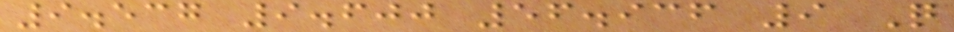9.537 9.600 56.936 9 Q
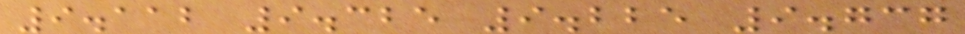9.112 9.325 9.225 9.737
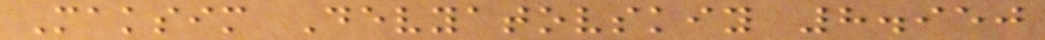Maksim Devyatovskiy 8.950
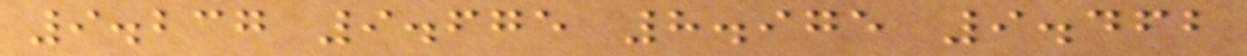9.237 9.675 8.975 9.462
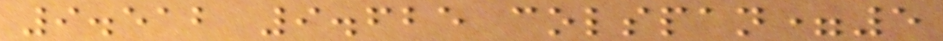9.512 9.625 colspan=5
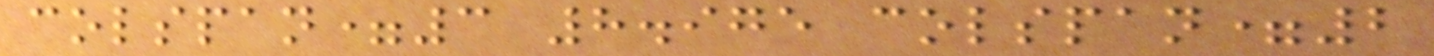colspan=3 8.975 colspan=2
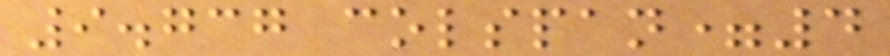9.737 colspan=4
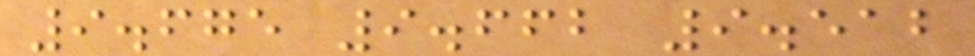9.675 9.662 9.512
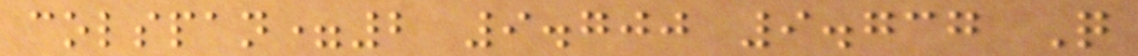colspan=2 9.700 9.737 Q
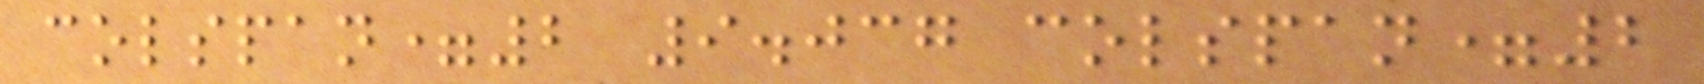colspan=2 9.037 colspan=2
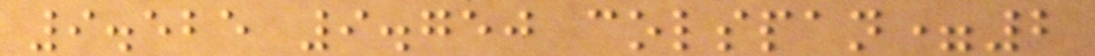9.525 9.750 colspan=2
